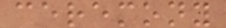ceremony
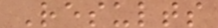Results
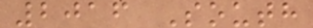2016 South
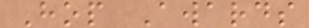Hop Awards
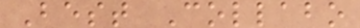Best Collabo
